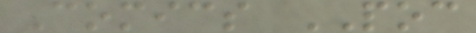Comics POC
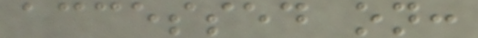accessed on:
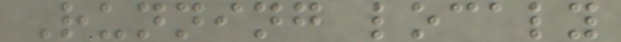Running localy
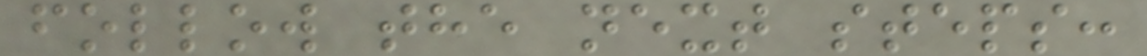follow the next steps:
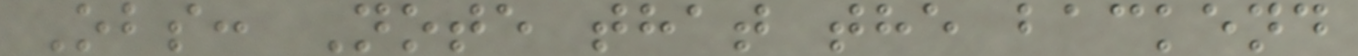Obs: Note that the backend
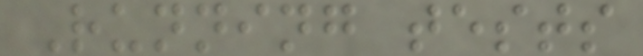Running tests
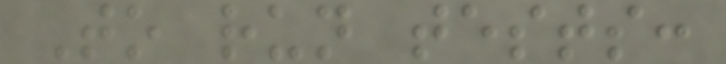To run tests:
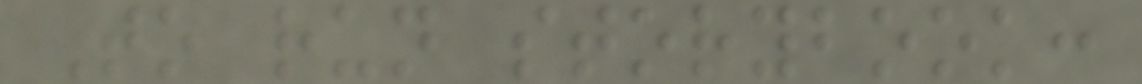To run storybook:
